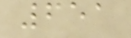651
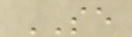SE
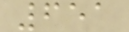651
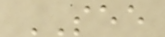SEE
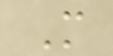M
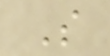S
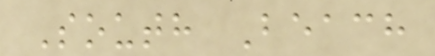South Beach
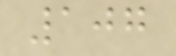107
